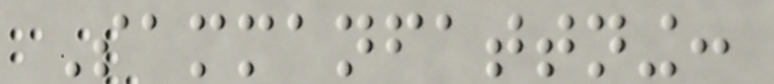Sammanfattning:
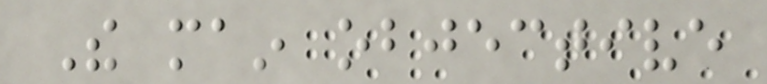The main objective
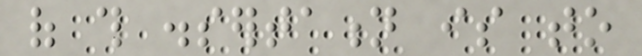of this dissertation is to
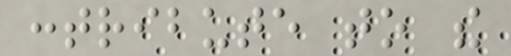contribute to the
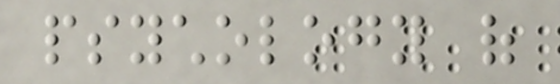psychology of
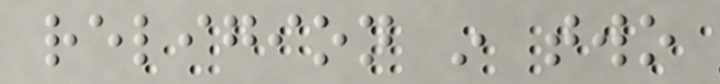religion in two
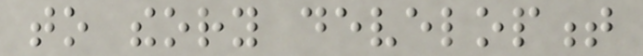to theory development
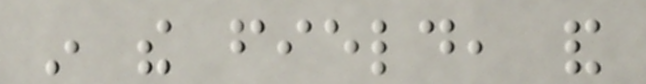in the field, and
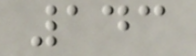143
